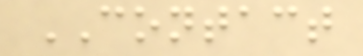CONTACT
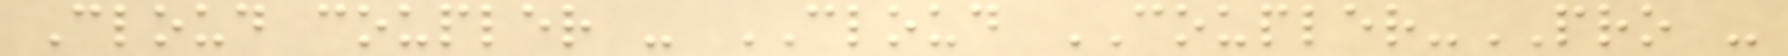Cloud coupler - CLOUD COUPLER-PRO -
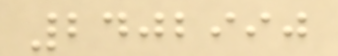2402990
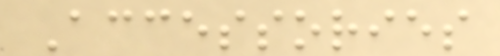Accessories
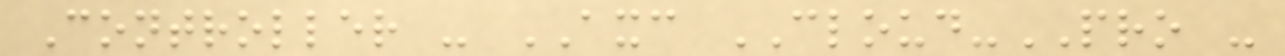Controller - AXC CLOUD-PRO -
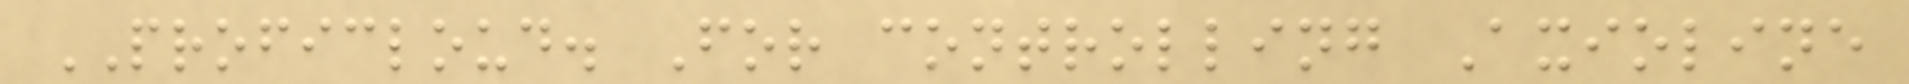PROFICLOUD. For controlling Axioline
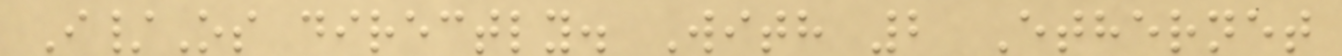I/Os directly. With 2 Ethernet
